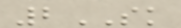2SK
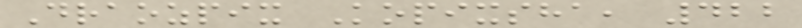Draozpix Kopixsha, 422
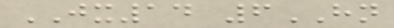JX14 6HN
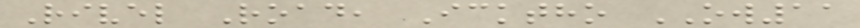Rivel Road, Icktho OW11
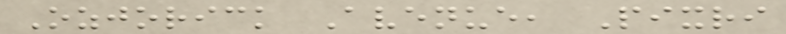Ozjorick Avenue, Pixri
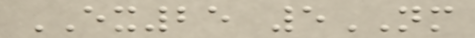EX25 5NM
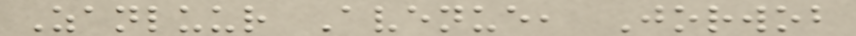Zanluur Avenue, Jorwob
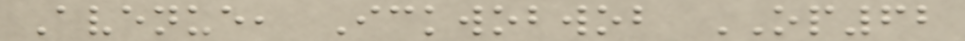Avenue, Ickwobwob OP62
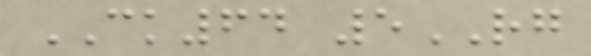CK64 5RG
